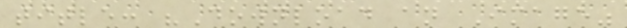title: "Download an Image"
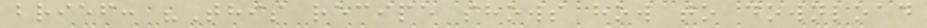brief: "This recipe shows how to download
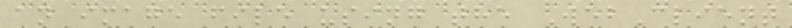an image file using the WebClient
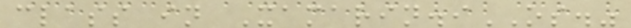class in Xamarin.iOS."
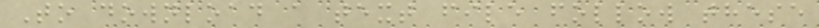To download a text file follow these
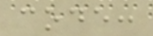code:
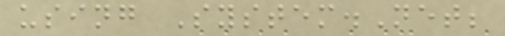using System.Net;
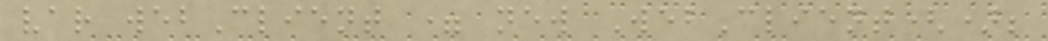var webClient = new WebClient();
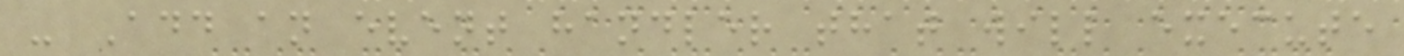- Add an event handler that will execute
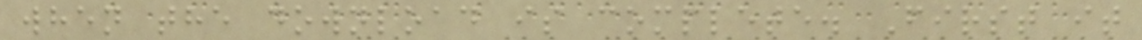when the download is complete. First it
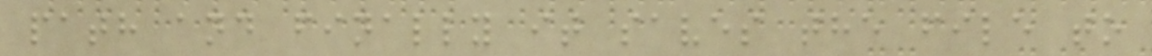path and finally it saves the file to
